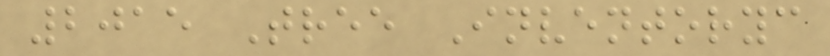2015 Tree Inventoryc
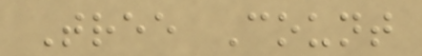Tree Count
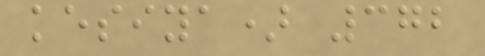kesiya) 372
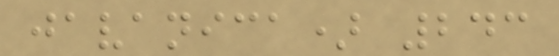javanica) 243
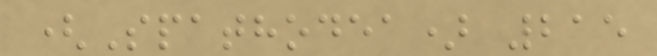(Spathodea) 215
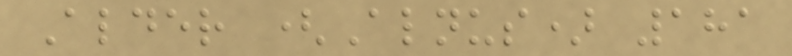Alder (Alnus) 181
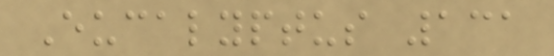Eucalyptus 131
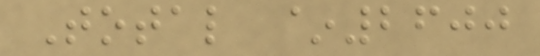Total ~2600
